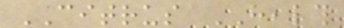CITRUS HEALTH
